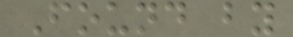Found by
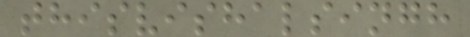thisvishalsingh
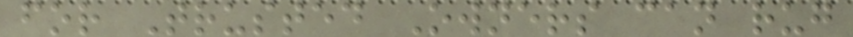for Trusted Owners can rug
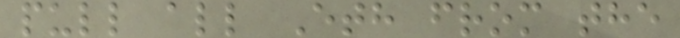pull all Eth from the
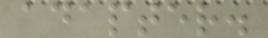adapter.
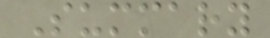Summary
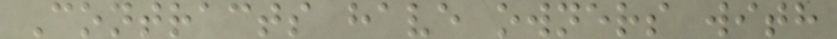Contracts have owners with
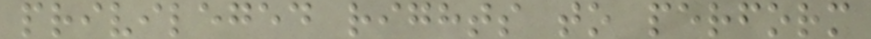privileged rights to perform
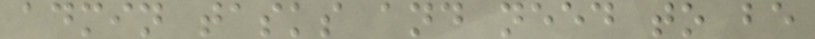admin tasks and need to be
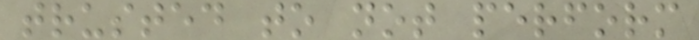trusted to not perform
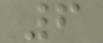6
